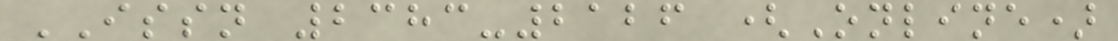ISSN 2383-2126 (Online)
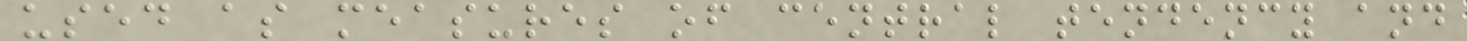used as measures of central tendency and
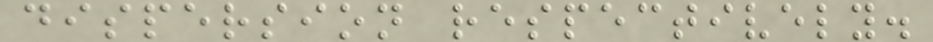dispersion respectively.
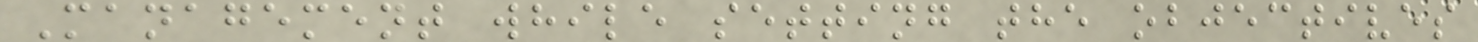Management while setting the objectives
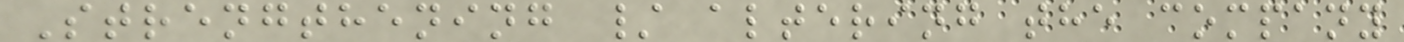Strengthening / altering the company
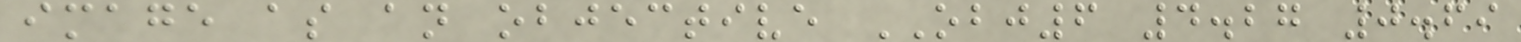image as an objective OBJ6 4.27 0.69
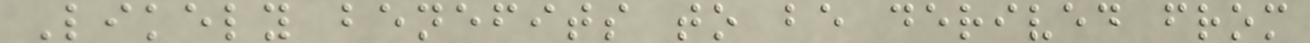Likely benefits to be derived from
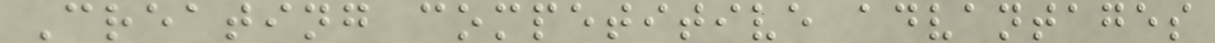Creating competitive advantages
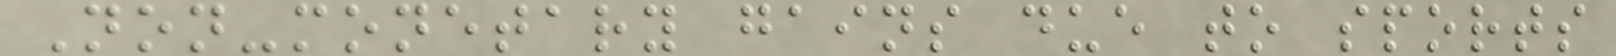Non-monetary gains due to sports
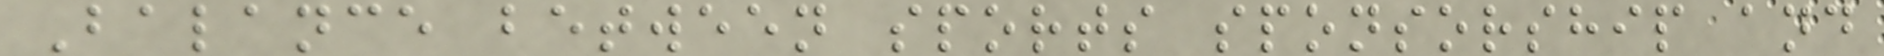Balance between sports sponsorship and
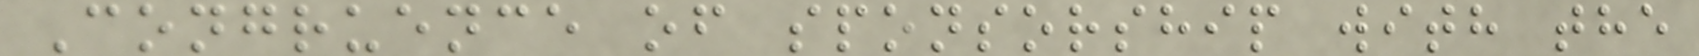Congruence of sponsorship with the
